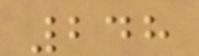248
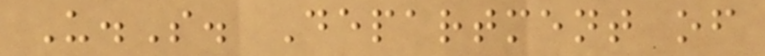U.S. Department of
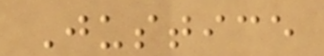Justice
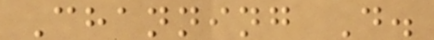Channing D.
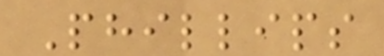Phillips
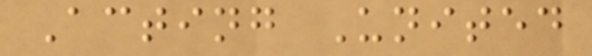Acting United
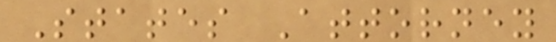States Attorney
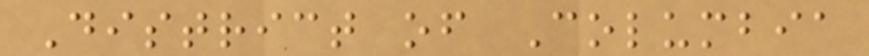District of Columbia
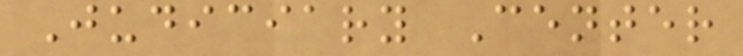Judiciary Center
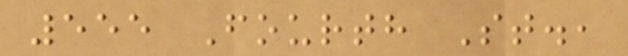555 Fourth St.,
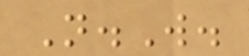N.W.
